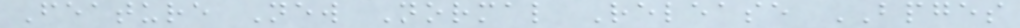Feature New Normal Release BPGES
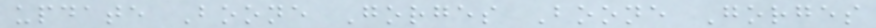update Boone Gorges Boone Gorges
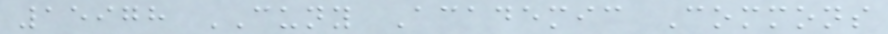15978 CUNY Academic Commons
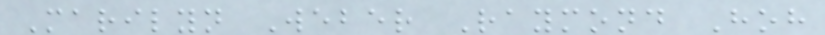Marilyn Weber Raymond Hoh
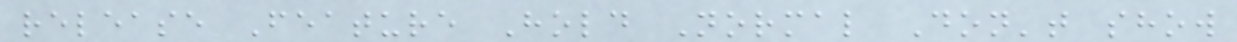release Feature Hold Normal Don't show
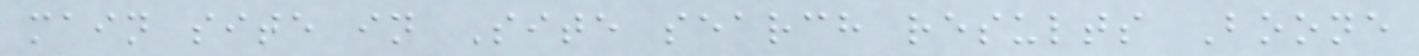main site in Site search results Boone
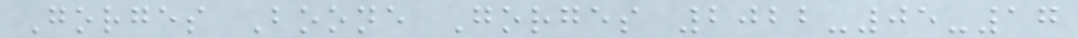Gorges Boone Gorges 2022-05-17
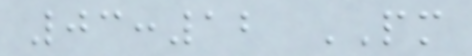03:12 PM
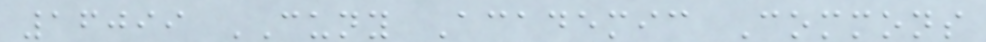16099 CUNY Academic Commons
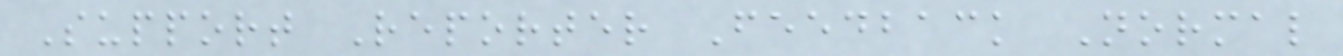Support Reporter Feedback Normal
